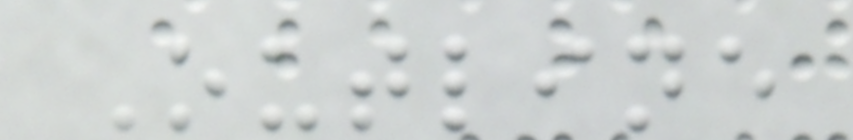Outline
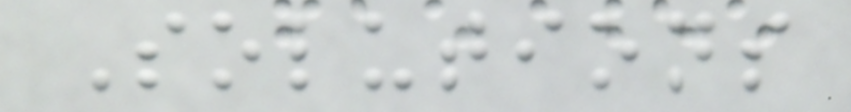Solutions
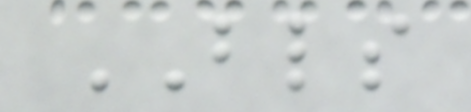BLS
